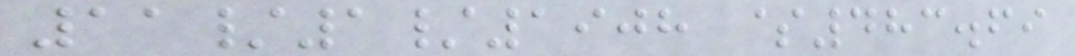11/1/1908 $483.69
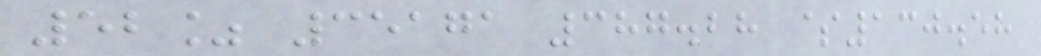52% 35171 387.28 $130.58
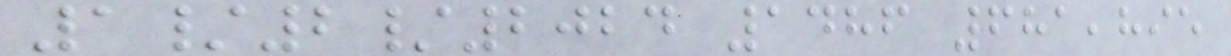1/2/2024 1486 681,895
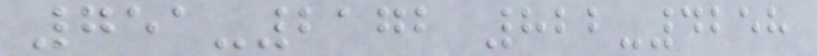751-2172 822-4258
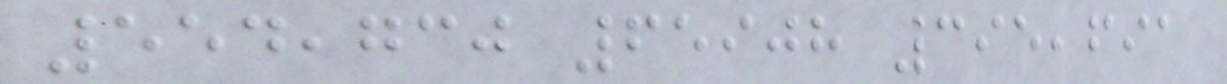554,730 65908 395,691
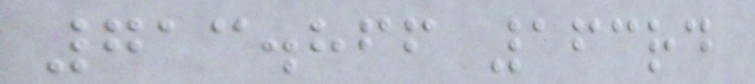713.866 163rd
